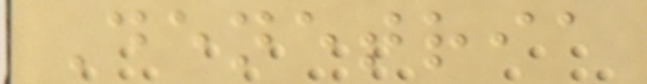Denetria
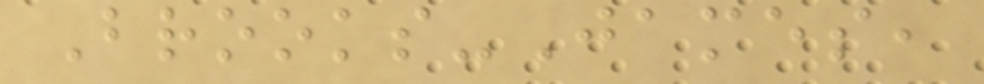Brooks-James,
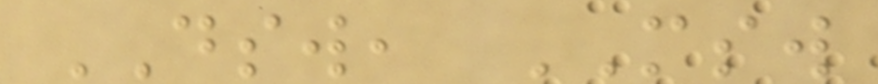DSW, MSW
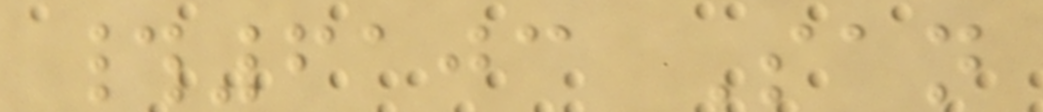#6103 San
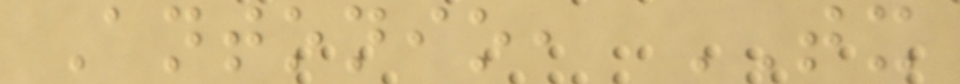Antonio, TX
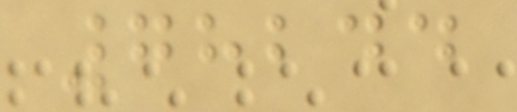78244
